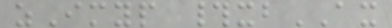zImyp #xbAX
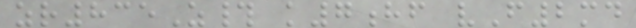zr835Z# k7hf vF2md
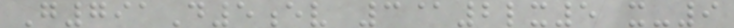G791D5ev 3@2lx5 x-9
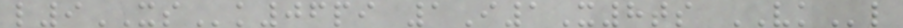l9XSk06pi 1I1X8ts VKl
